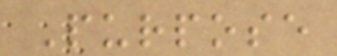Purpose
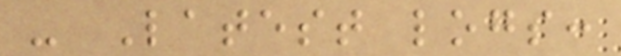- Latest logs:
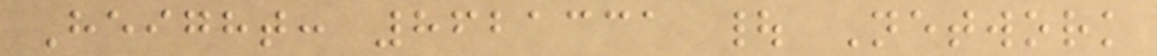Height: 8621331 | Network
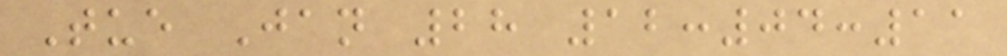Tue Jan 28 12:04:11
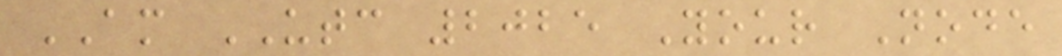AM UTC 2025 Your Node
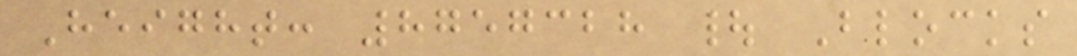Height: 8757328 | Blocks
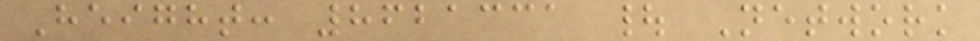Height: 8621331 | Network
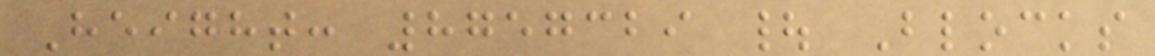Height: 8757329 | Blocks
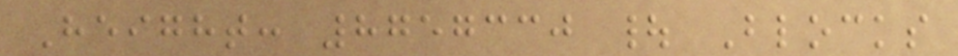Height: 8757330 | Blocks
